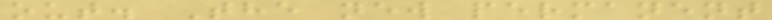out. The new permanent
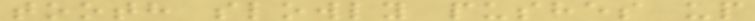tooth slowly pushes up
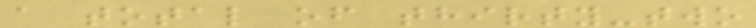a total of thirty-two
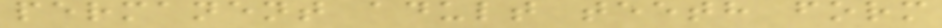permanent adult teeth form
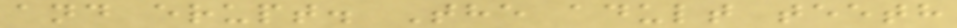and erupt. The adult teeth
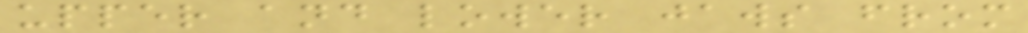upper and lower jaws from
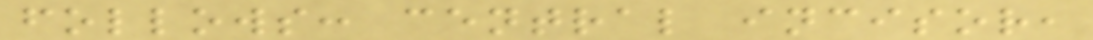follows: central incisor,
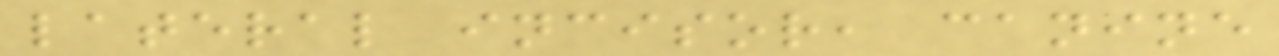lateral incisor, canine
